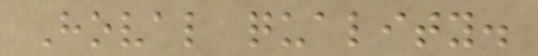Hoval quality.
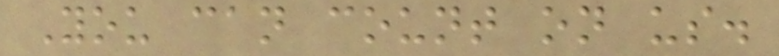You can count on us.
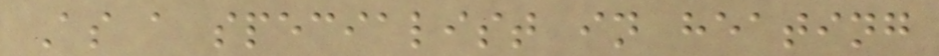As a specialist in heating
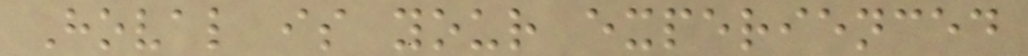Hoval is your experienced
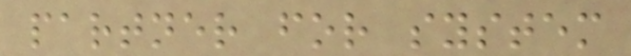partner for system
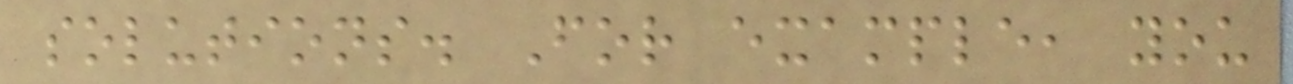solutions. For example, you
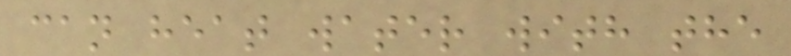can heat water with the
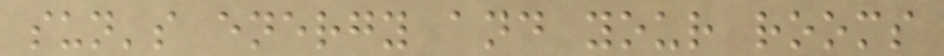sun's energy and your rooms
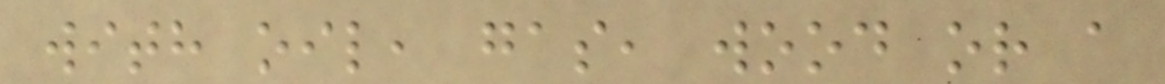with oil, gas, wood or a
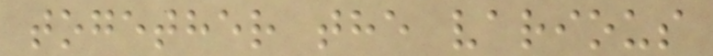together the various
